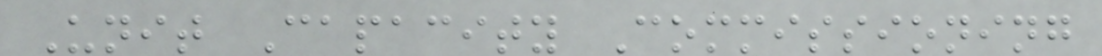Unit Capacity Commissioning
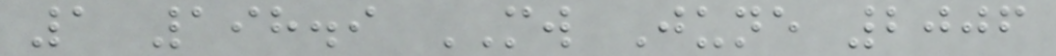1 198.9 MW June 2006
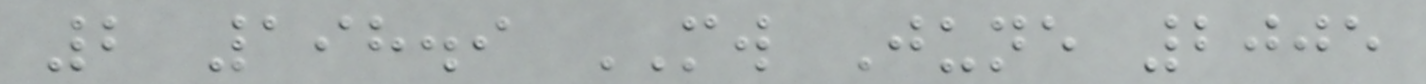2 198.9 MW June 2005
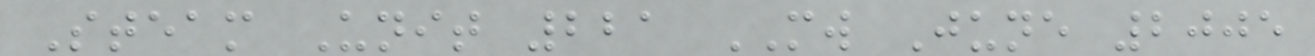Steam Unit 221 MW June 2005
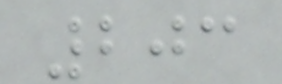203
